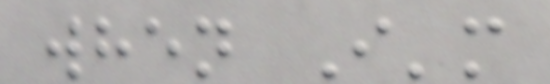when I'm
